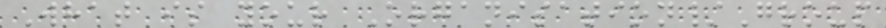What is your Organisation/Group
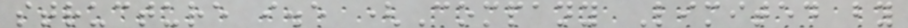structure i.e (Company Limited by
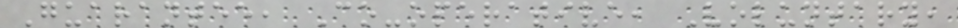Guarantee, Co-operative, Voluntary,
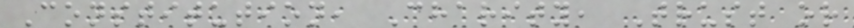Constitution, Charity, Trust or
